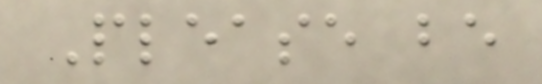Please be
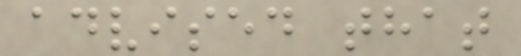advised that
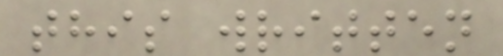this written
